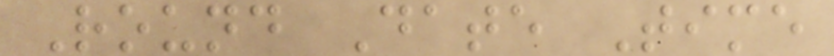Round Date Time
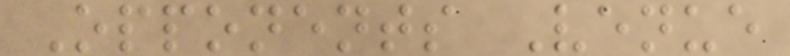Opponents Venue
